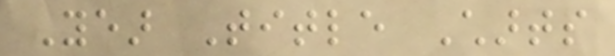Year Title Charts
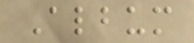Album
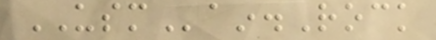USMain.Rock
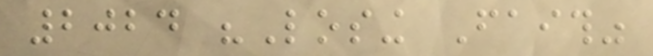2024 "Losing Faith"
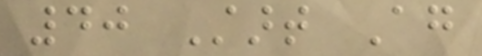40 Start Again
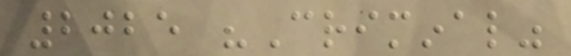2025 "Criminal"
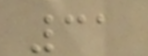31
